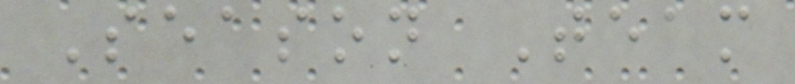Season Team
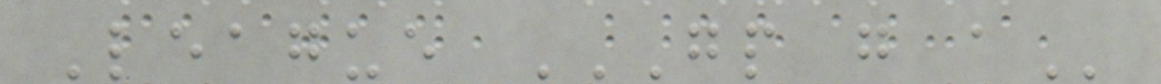League GP G A
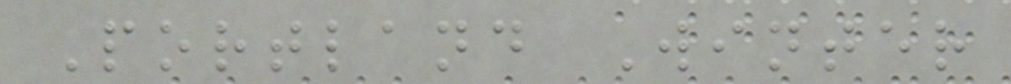Portland Winter
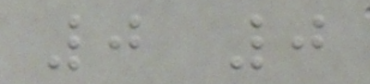0 0
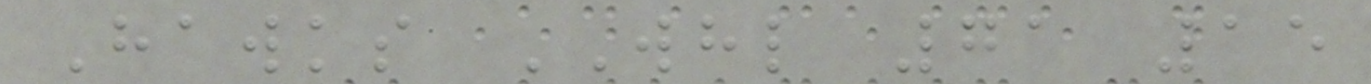Hawks WHL 71 15
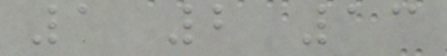1 2 13
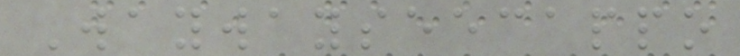Waywayseecappo
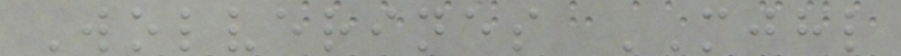Wolverines MJHL
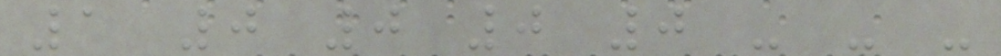1 0 0 0 0 - - -
